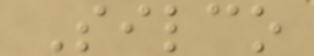Silco
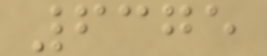6375
